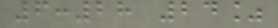6:28 24%
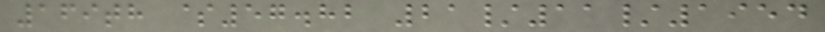169th $57.82 21/11/1954
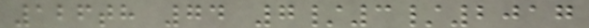126th 74 7/3/2017
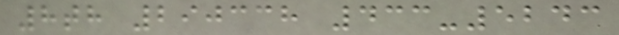8th 290338 433-5243
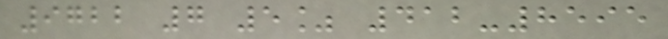9722 7 5% 412-8595
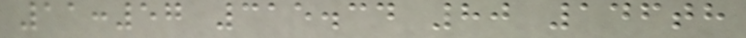11:57 315.34 80 146th
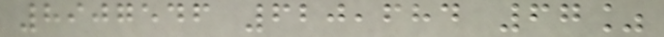8907546 620,684 67%
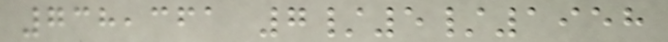738,361 7/5/1958
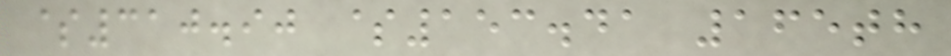$310.90 $153.41 165th
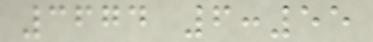3674 6:55
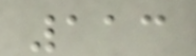113
